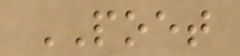POET
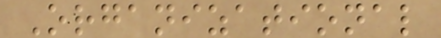Organizational
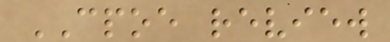CPOE review
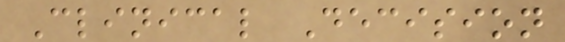Clinical Decision
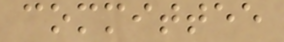committee
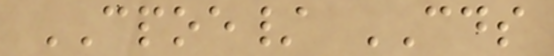CPOE/ CDS
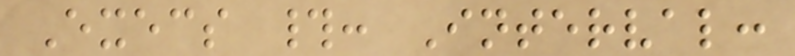Execs #: Interval:
